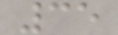35
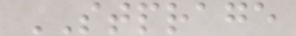STPRAGE
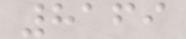8169
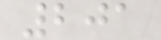201
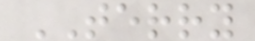TERRY
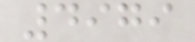4979
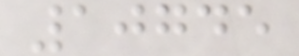10745
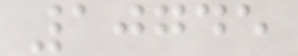10745
